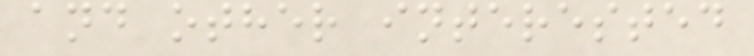and other interested
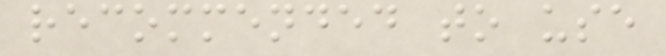recommended to use
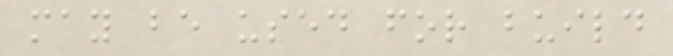may be used for build
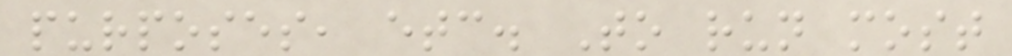purposes, etc. To run most
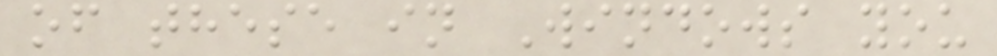of these in Windows you
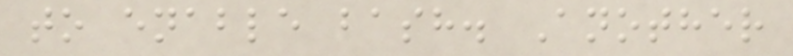to enable bash. Another
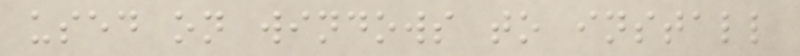used on windows to install
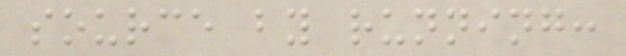source by running:
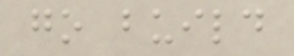go build
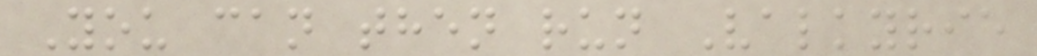You can then run Valkyrie
